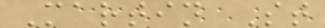Martin St
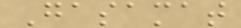Gasamat
